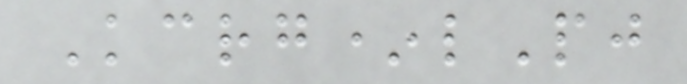Kcrg*lPj
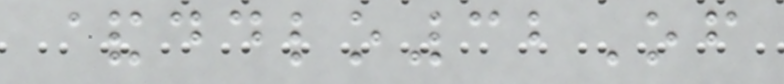&ddlo32Of
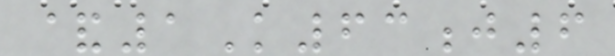&1K63j6
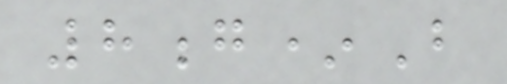8g*B
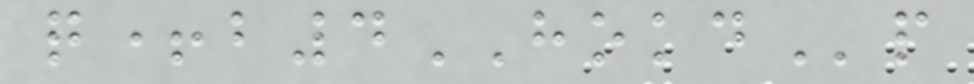q+b4HOKDp
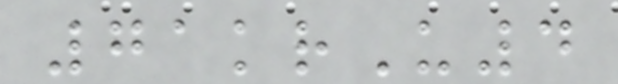71krU4
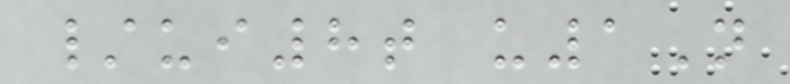/ui8t u1N
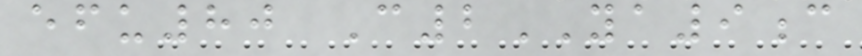efu80 C2YA9c
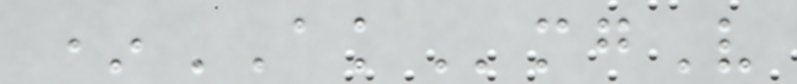*AKmgV
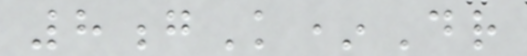8gK*Dr
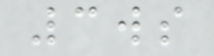3ws
